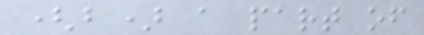(b) a part of
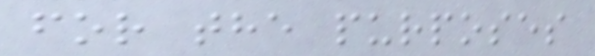for the purposes
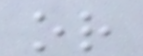or
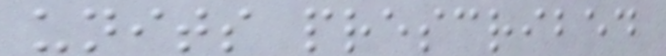units prescribed
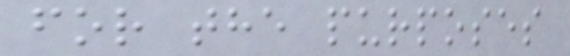for the purposes
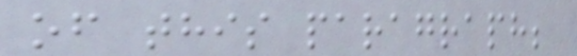of this paragraph;
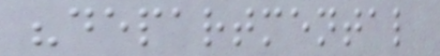"departmental
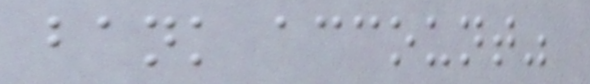bank account"
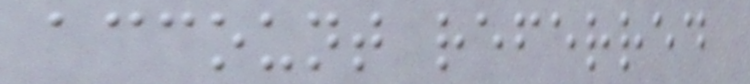account referred
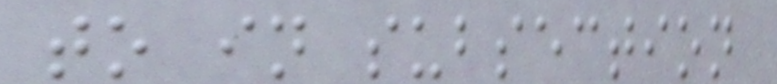to in subsection
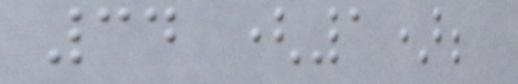34 (1);
